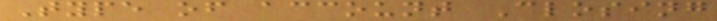Type of account Closing
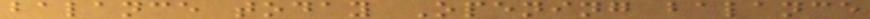balance today Opening balance
